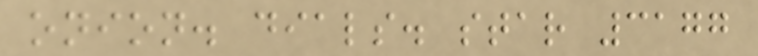onion. dials. star 3177
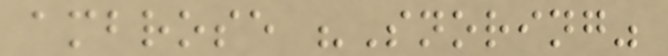ambrose "Snoring"
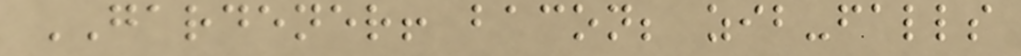GARDENER! bacon; zib-falls
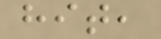hit,
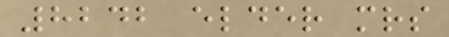8242 elder mrs
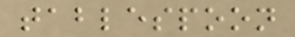tablespoon
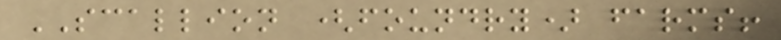SCALLION (foundry) farms!
